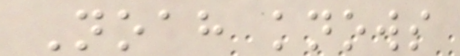Noah knows
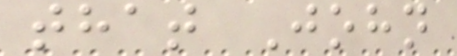that John
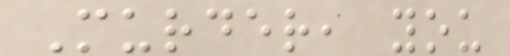Murder, you
